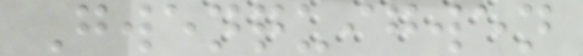Gwenquigwen
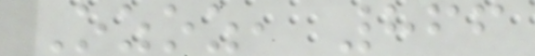Ozoz, 866
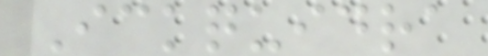Ickquidra
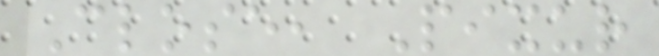Close, Pixur
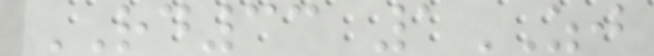RD33 1ZJ
